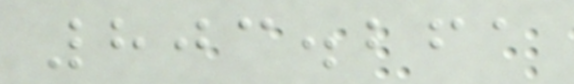803.261
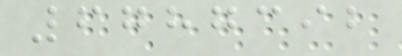6787392
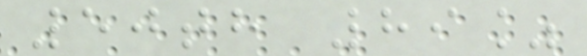50th 89%
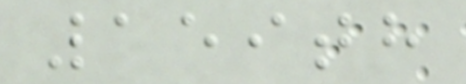159th
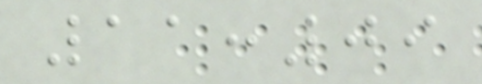11:09
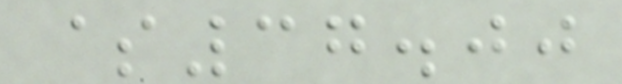$37.00
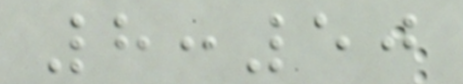8:50
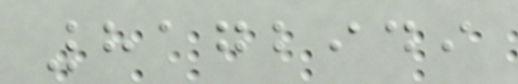8172949
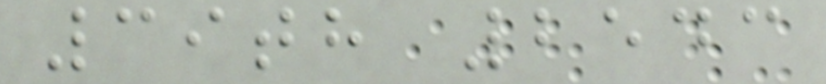39th 2543
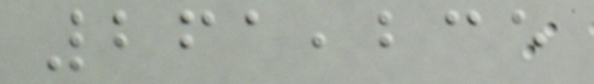261,235
